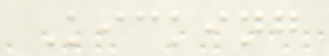Kicking
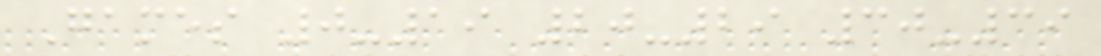Games 0-19 20-29 30-39
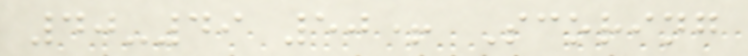40-49 50+ Scoring
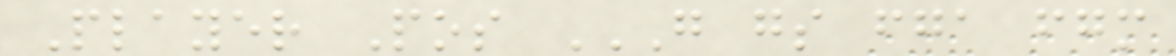Player Pos G GS FGA FGM
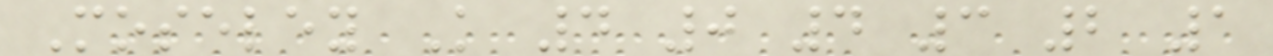Moseley K 4 0 4 3 2 1
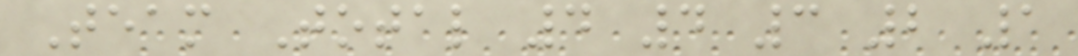Team Total 4 4 3 2 1
